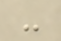-
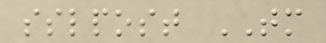sslpost TM
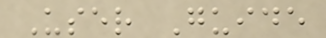User Guide
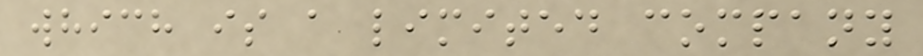which is a limited company
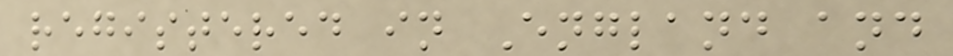registered in England and
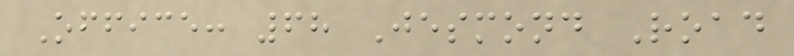Office: 68 Jesmond Road
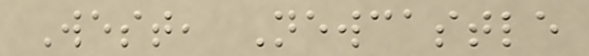West, Newcastle
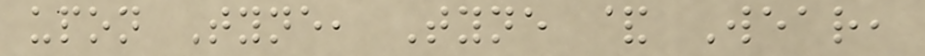upon Tyne, Tyne & Wear,
